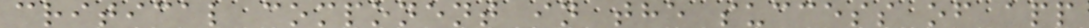critical component in the success of app
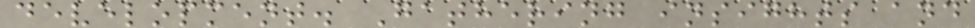development. Gathering insights and
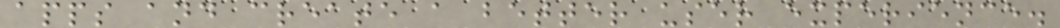apps and create a better user experience.
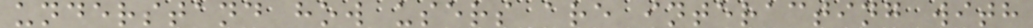understand how users are interacting with
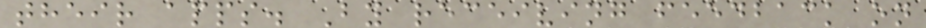their apps. By receiving feedback on
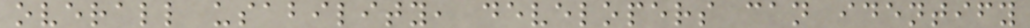overall usability, developers can identify
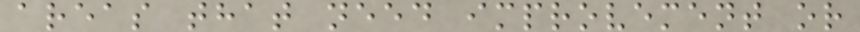areas that need improvement or
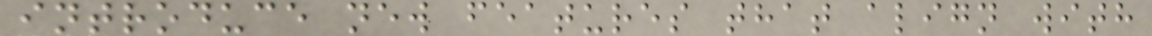introduce new features that align with
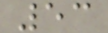53
